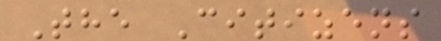The Citizens
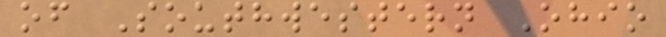of Southwestern Ohio
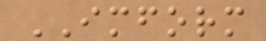IMFORM
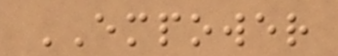EMPOWER
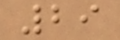29
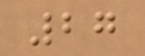27
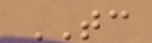TC
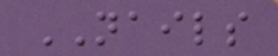NAILS
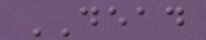DEAD
